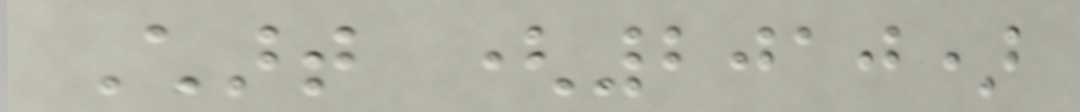Chart (2010)
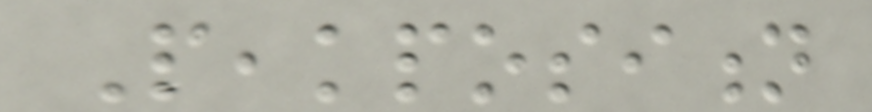Peakposition
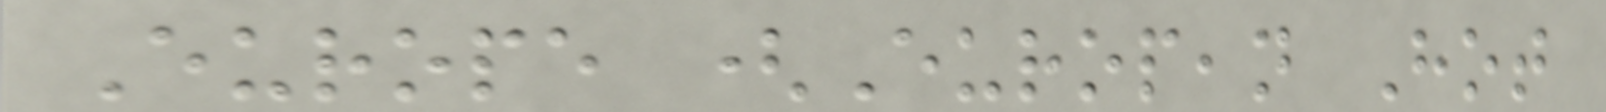Europe (European Hot
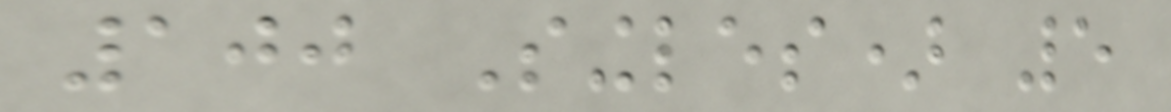100 Singles) 5
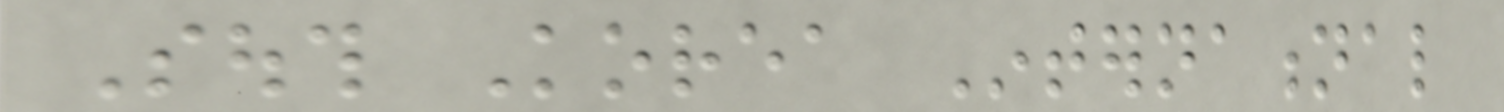South Korea International
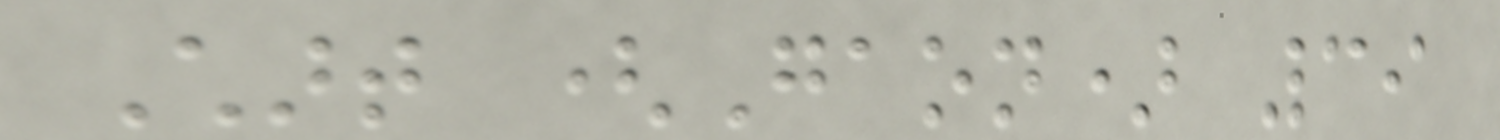Chart (Gaon) 39
